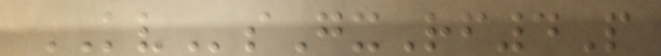KVsGxRf4P
